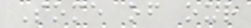Some of our
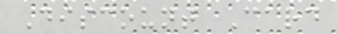Discount Card
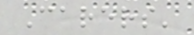Carers'
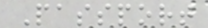Passport
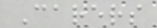Carers
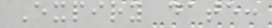Expiry date:
